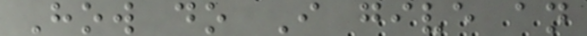How do I give an
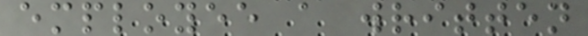employee a written
